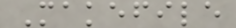Makefile
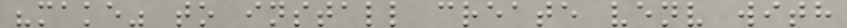"make" to install create venv with
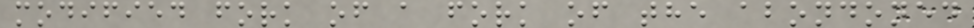modified fork of a fork of the abondoned
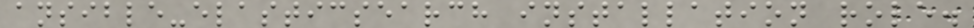ansible-elasticsearch installation role.
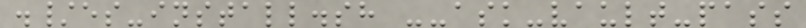./es-install.sh --ask-vault-pass
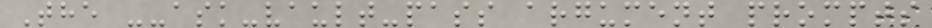The --ask-vault-pass argument prompts
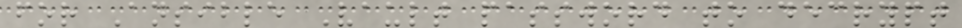for Ansible Vault password to decrypt
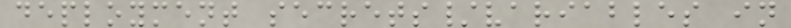deployment secrets/variables in
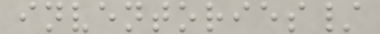inventories/
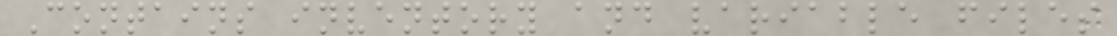Contains inventory and variable files
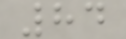84
